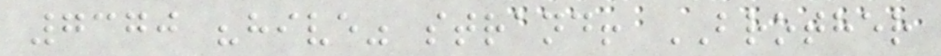7370 "hive" strand! BROTHER
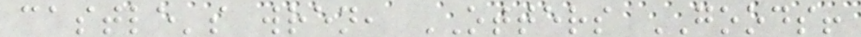castle's wren, OTTERS GOODS!
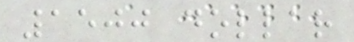1500 dollar
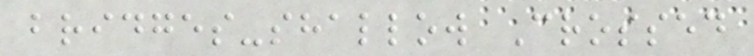bridges-shallow Crossed
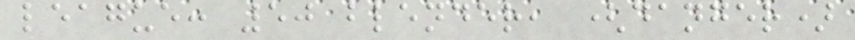league: 50 blender, (danger)
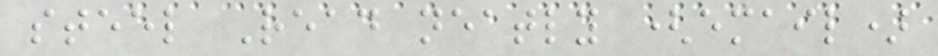steel Read neatly (email)
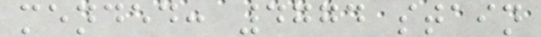mended: 4774 stain
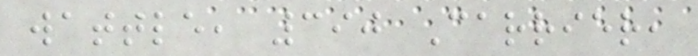wattle, 390 Carrier,
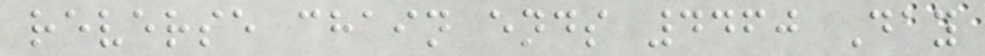reverse chain ends 4460 Day
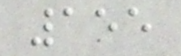155
